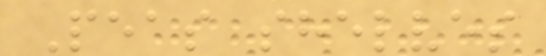Peas shelves
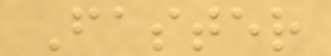Faster
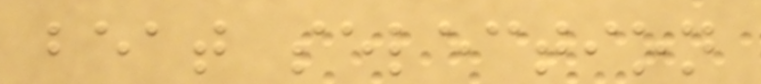beat selection
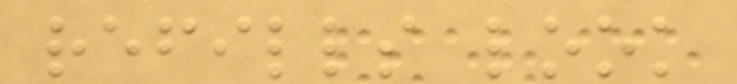refills look
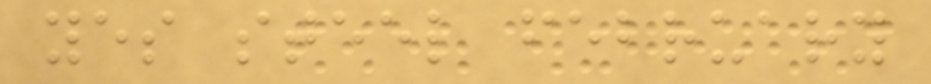yes steel february
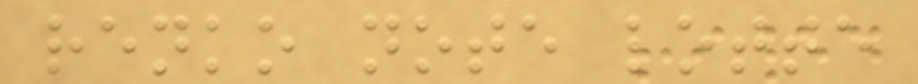renko note lotte
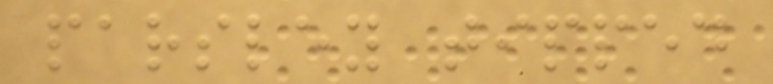parsley tipped
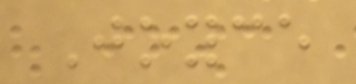Joyce
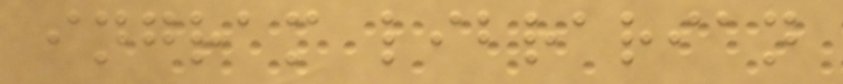ingram librarian
